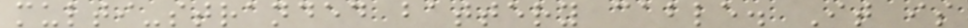multi-stranded battery cable. It is
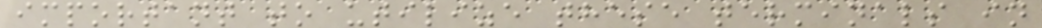important to utilize these terminals in
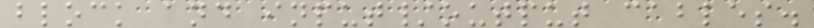block and input/output cables.
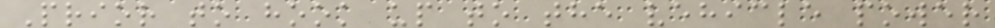Prior to hook up to the vehicle power
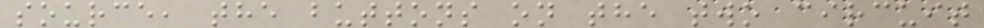source, the buttons on the two circuit
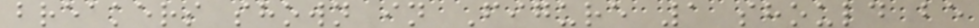breakers shown in Figure 1 should be
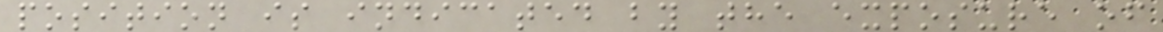position is indicated by the exposure of
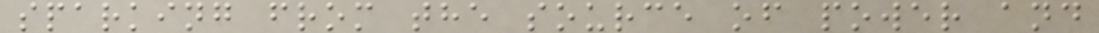sparking from the source of power and
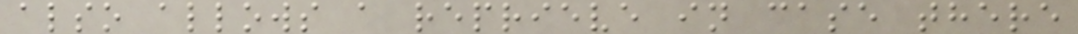also allows a reprieve in case there
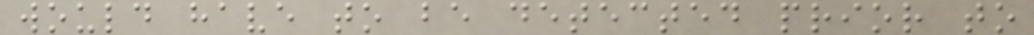would have to be detected prior to
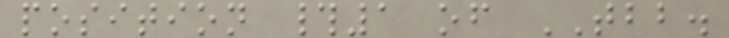position #1 of TBB.
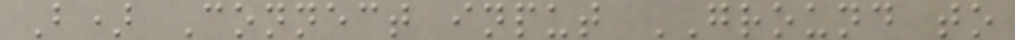B) Connect input GROUND to
